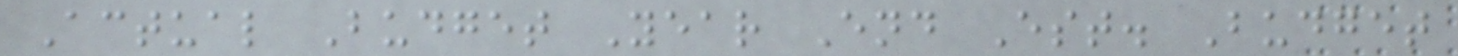Actual Budget Year End Est. Budget
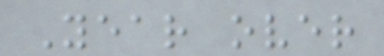Year over
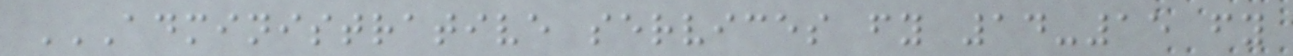ADMINISTRATIVE SERVICES FY 14-15 FY
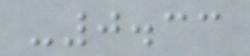-0.33
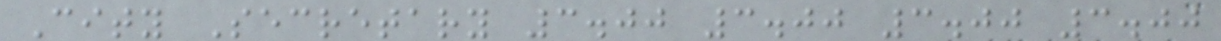City Secretary 3.00 3.00 3.00 3.00
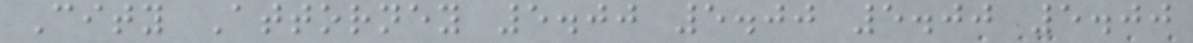City Attorney 5.00 5.00 5.00 5.00
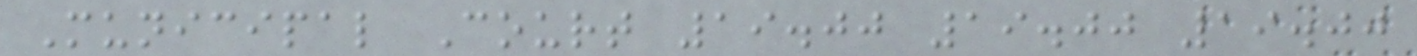Municipal Court 19.00 19.00 19.00
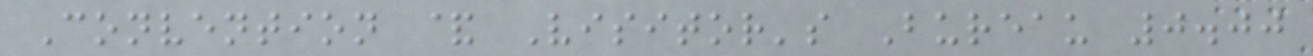Convention & Visitor's Bureau 0.00
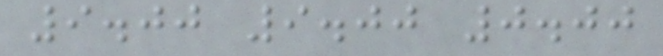9.00 9.00 0.00
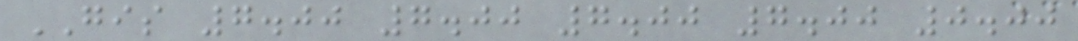GIS 7.00 7.00 7.00 7.00 0.00
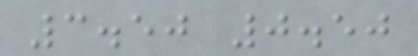3.50 0.50
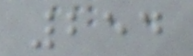254
